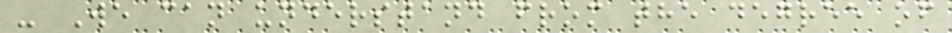- We can understand from the degree of
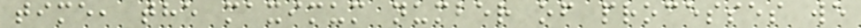time, the maximum number of processes we
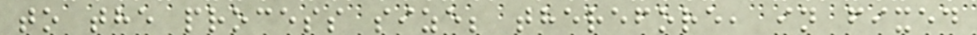to the process size; therefore, in fixed
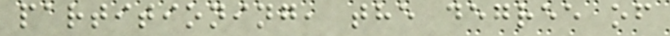partitioning, the degree of
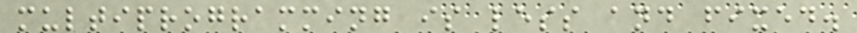multiprogramming is less and fixed.
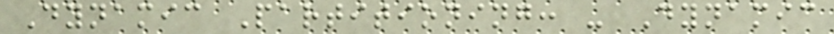Dynamic Partitioning: - Dynamic
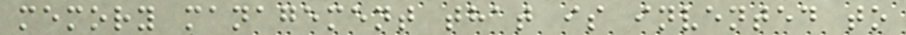memory management that is invented to
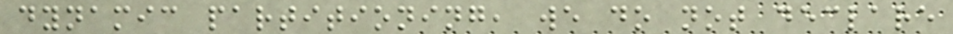dynamic partitioning, we do not declare
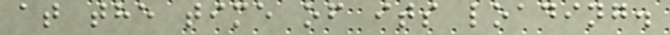at the time of its loading.
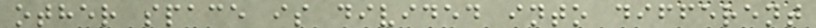other space is divided into different
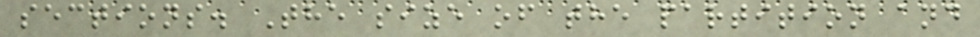sections. The size of the partition and
